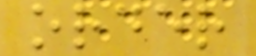order
